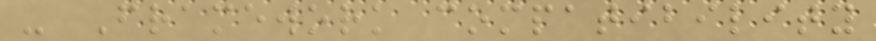- Framework compatibility
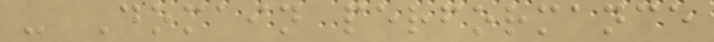- Domain performance
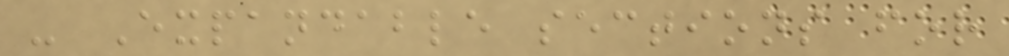- Expandable sections for
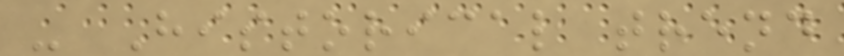- Historical trend
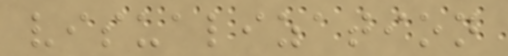visualization
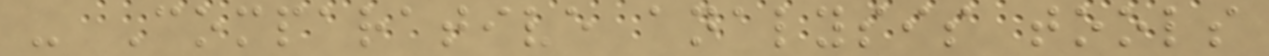- Comparative analysis tools
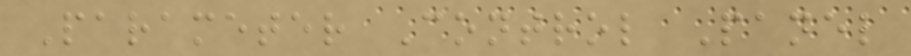Parameter Control Panel
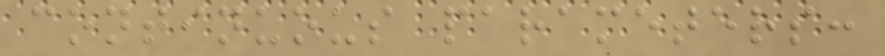continuous parameters:
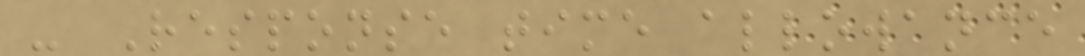- Response time allowance
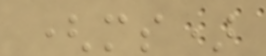(ms)
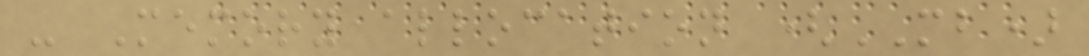- Memory allocation (MB)
